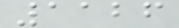1126
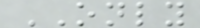ONLY
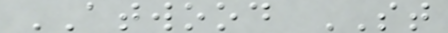ATWOOD ST
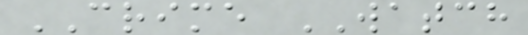CRIME WATCH
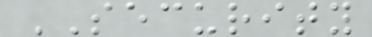SECURITY
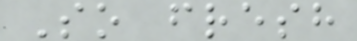So fresh
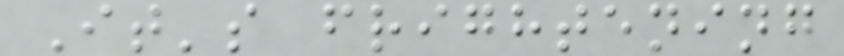It's frightening
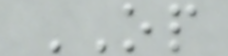OP
